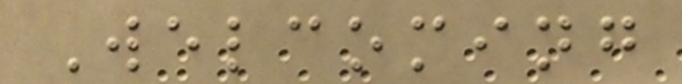Welcoming
